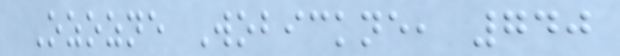Ozozne Wobickne, 740
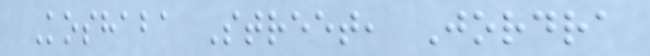Koshaba Street, Jordra
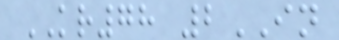KR78 2IN
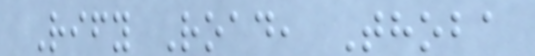Rify Road, Thoba
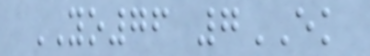YO76 7EK
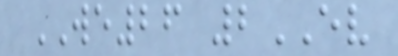WE26 2EV
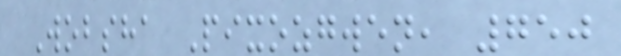Wobsha Pixozgwen, 750
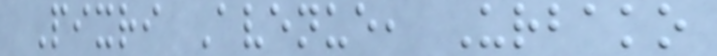Pixri Avenue, Urbako
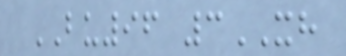BU96 3XH
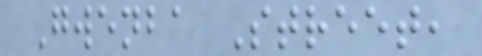Gwenba Street,
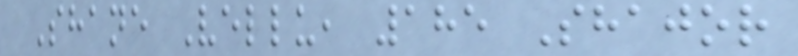Shane Vellu, 185 Shajor
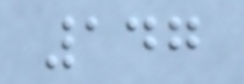147
